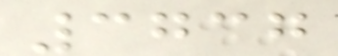3737
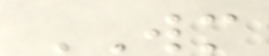WM
